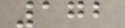172
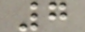7
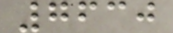7630
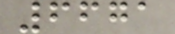6671
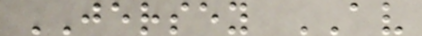JERSEY AV
